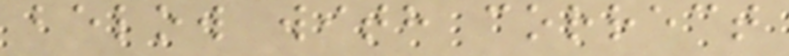below with correct
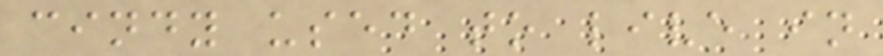cindy used to live in
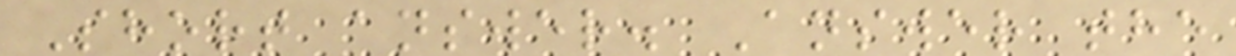Short answer. Answer the
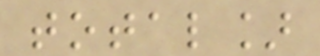total]
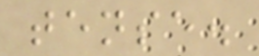tense.
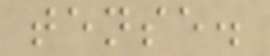tense.
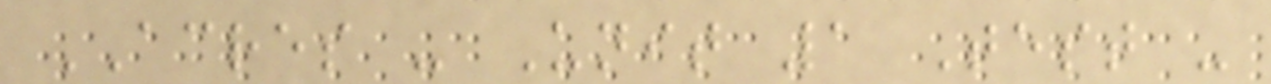ACRES - Unit 1 Test -
